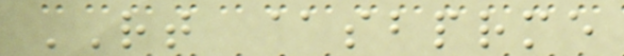RT @sbprme
